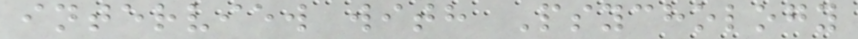interview with Psychology
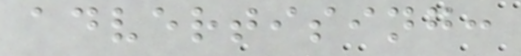advertising:
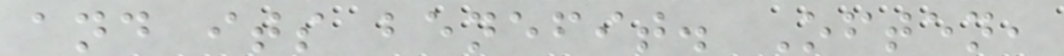and its benefit. Often,
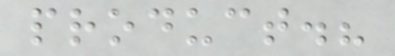product.?
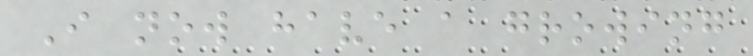I now have a growing
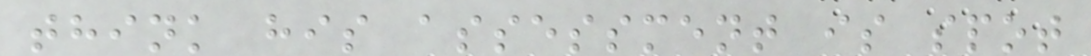think his assessment is spot
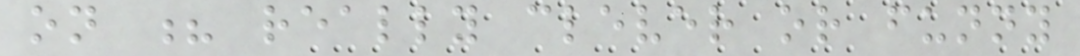on ? really clever or funny
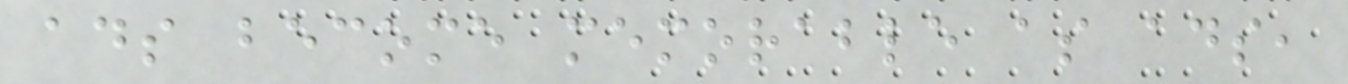ads become memorable as ads,
